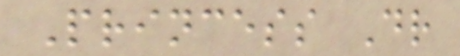Princess Dr
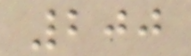200
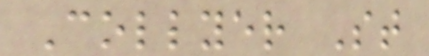Collyer St
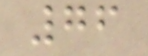76
